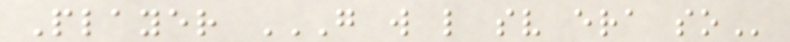Player G W L SV ERA SO
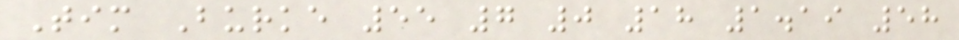Tim Burke 55 7 0 18 1.19 58
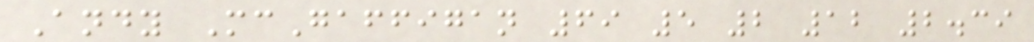Andy McGaffigan 69 5 2 12 2.39
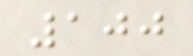100
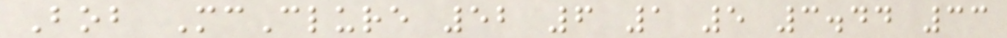Bob McClure 52 6 1 5 3.44 33
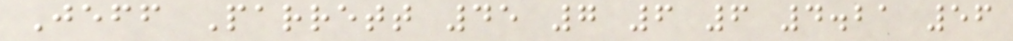Jeff Parrett 45 7 6 6 4.21 56
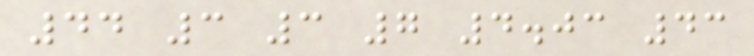44 3 3 7 4.03 43
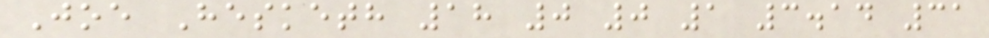Joe Hesketh 18 0 0 1 3.14 31
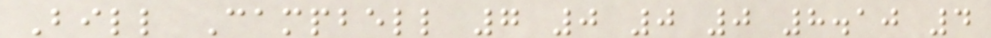Bill Campbell 7 0 0 0 8.10 4
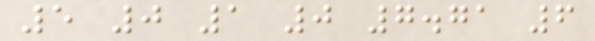5 0 1 0 7.71 6
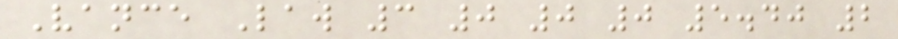Vance Law 3 0 0 0 5.40 2
